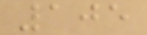105
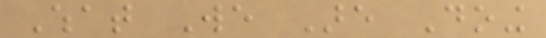What We Are Doing
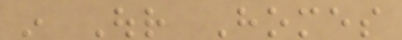in Our Homes
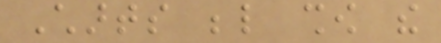Charts below show the
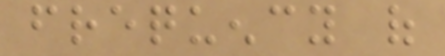frequency of
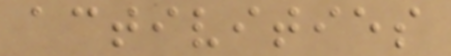activities
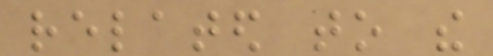related to the
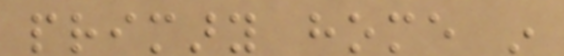primary home in
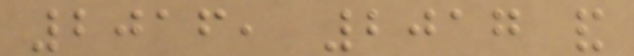2016, 2017 and
